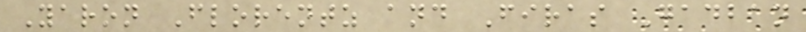Yaron Florentz and Firas Gadban
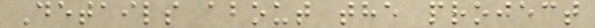Details about the project
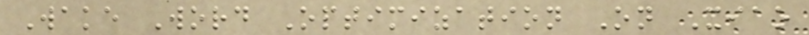Wake Word Optimization On Xiao
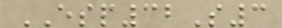ESP32S3
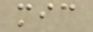mic
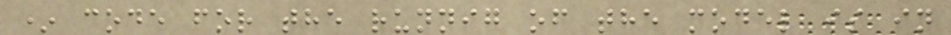* code for the runnig of the model is in
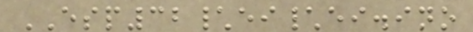ESP32\ei\ei.ino
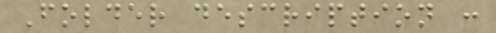Folder description :
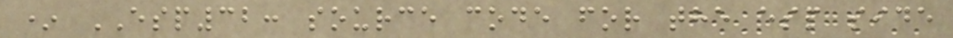* ESP32: source code for the esp side
